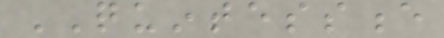QUINTESSENCE
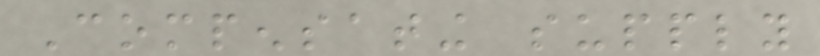Compensating supply
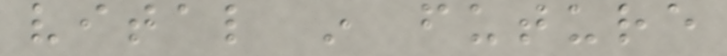vital in future
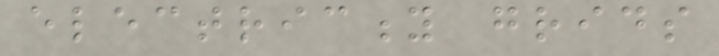electricity grids
